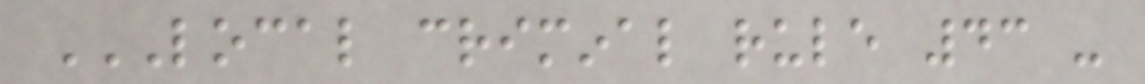LOCAL CRIMINAL RULE 43 -
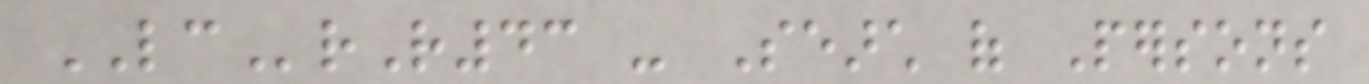LCrR43 - Search of Persons
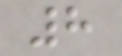8
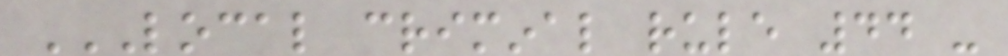LOCAL CRIMINAL RULE 44 -
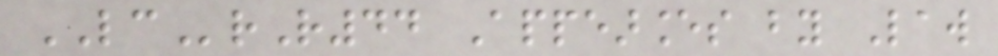LCrR44 Appearances by Law
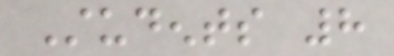Students 8
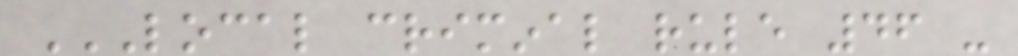LOCAL CRIMINAL RULE 46 -
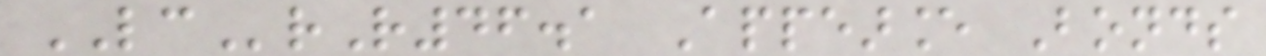LCrR46.1 Appearance Bonds
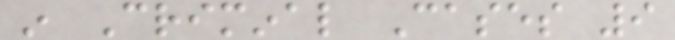in Criminal Cases 9
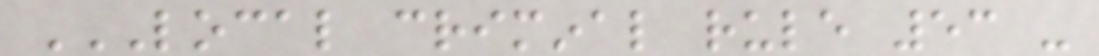LOCAL CRIMINAL RULE 53 -
